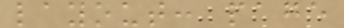layout: page
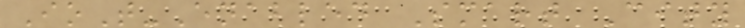IoT-Enabled Smart City
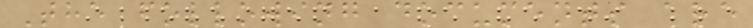The following documents are
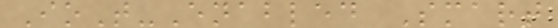IoT-Enabled Smart
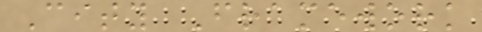City Framework
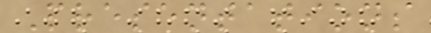Presentations
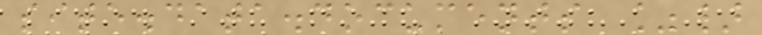site.data.documents %}
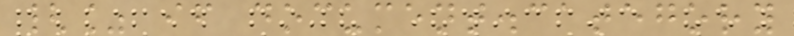{% if document.category
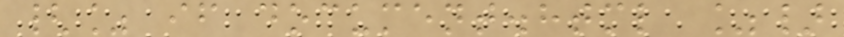{% if document.html %}
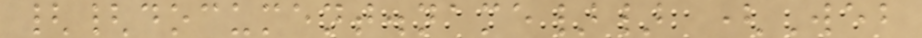{{document.name}} (Web
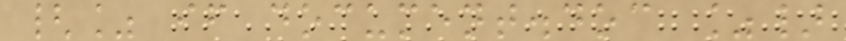{% if document.doc %}
